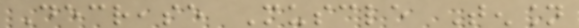Decrease Muscle Tension
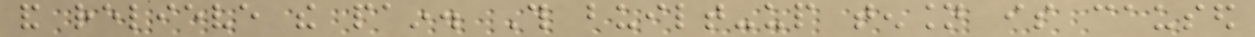and relieve the pain. This built-up tension is caused
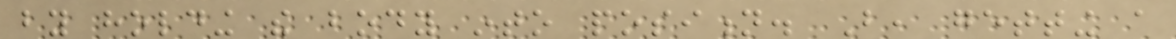by holding the body into position. But, getting a
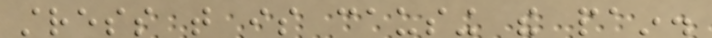stress that is causing the pain.
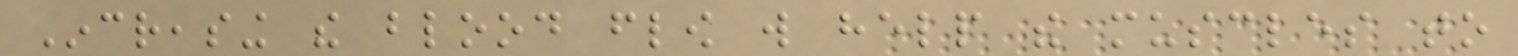Increasing the blood flow will help the muscles to
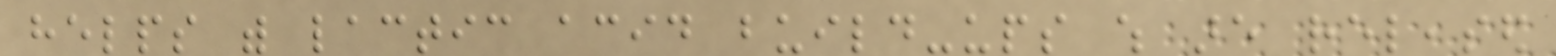helps with lactic acid build-ups which are released
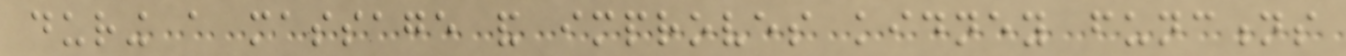during a massage and improves kidney functions
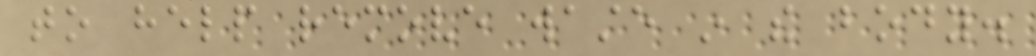to help remove waste in the body.
